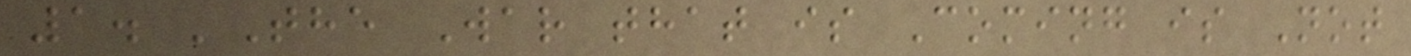1. 'The War that is Coming is Not
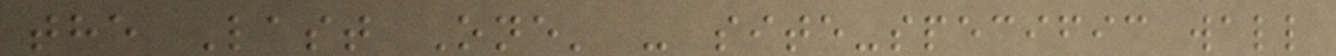the Last One' - site-specific wall
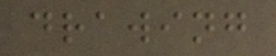drawing
